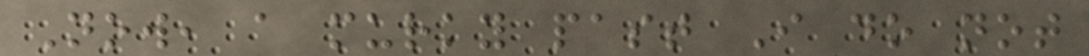Now, a murky past I do not
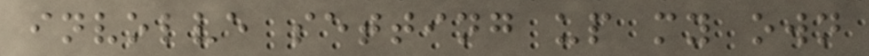involve setting up my own
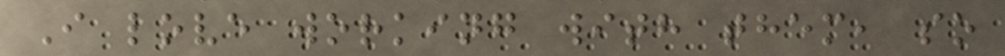I love working with them, so
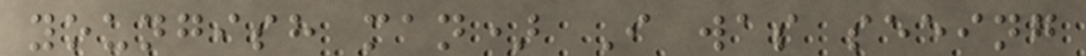youngish man) I was seeing
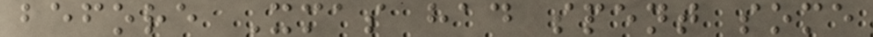before Xmas had spent some
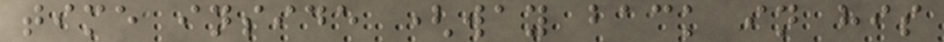time inside (way back in his
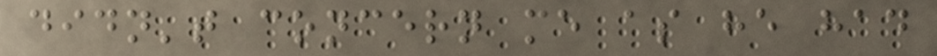didn't concern me as he had
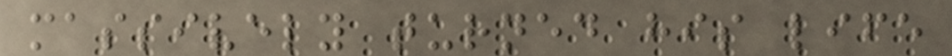massively turned his life
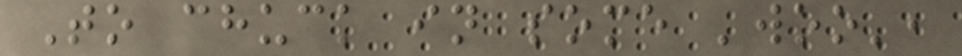To chuck in some 'woo',
